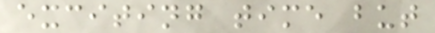exciting time but
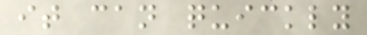it can quickly
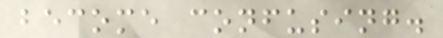become confusing.
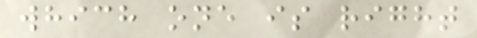which one is right
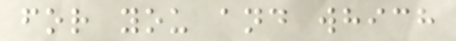for you and which
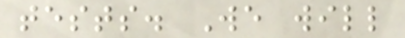tests. We will
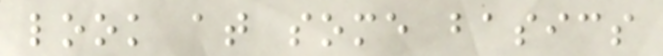look at some basics
